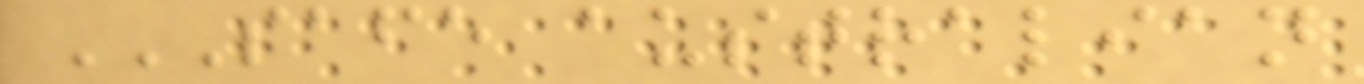SAFE AUSTRALIAN
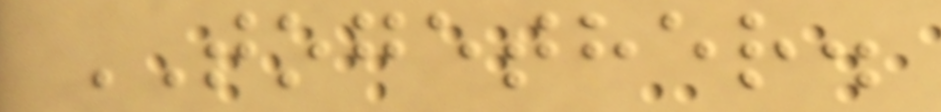TOGETHER.
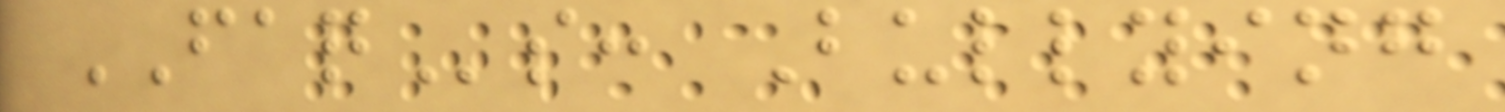FAQs: Bullying
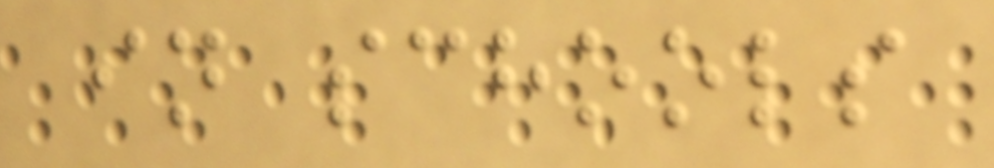in schools
